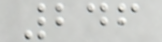246
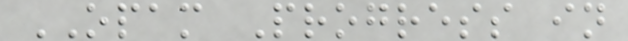OPAM Progress in
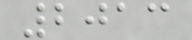2013
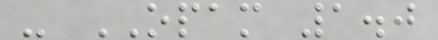- OPAM 1.0
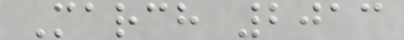March 2013
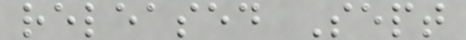released Sept
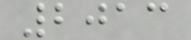2013
